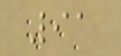91
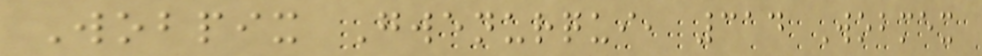Wobpix Gwenurqui, 314 Wobmex
